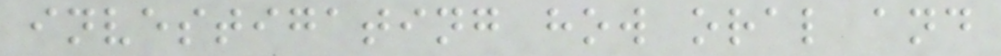investigating how oral and
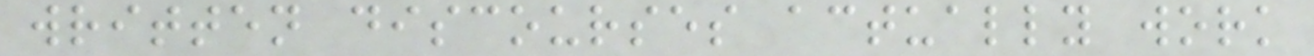written discourses actually work
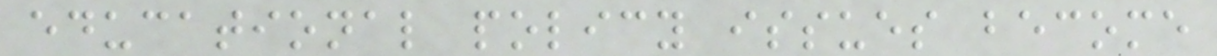educational policy issues become
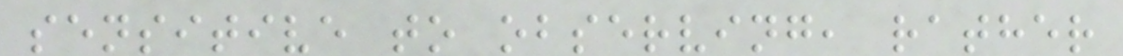sensitive to observing, rather
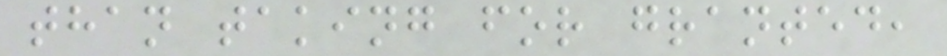than taking for granted,
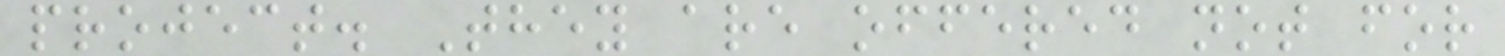project. They are offered not for
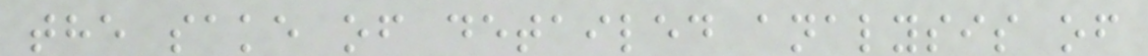the sake of detailed analysis of
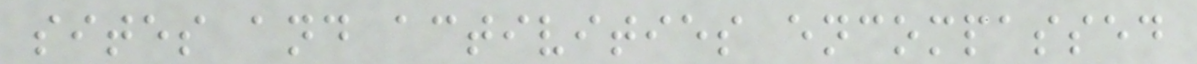sites and activities encompassed
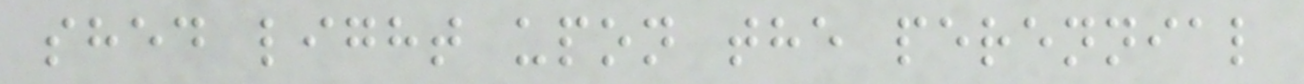shed light upon the perennial
